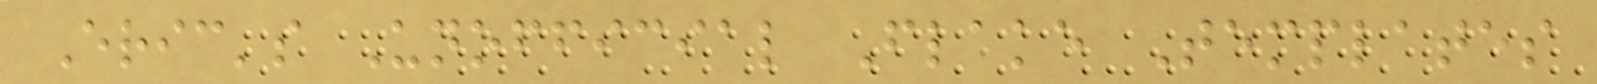Eric's Unofficial Flake Templates
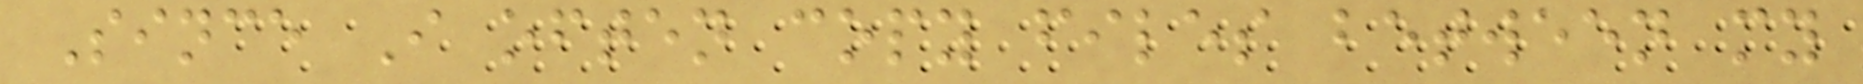Since I often copy files between my
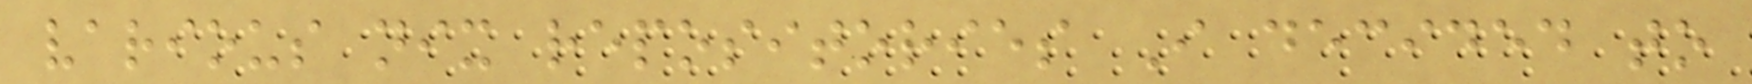various nix repositories I decided to
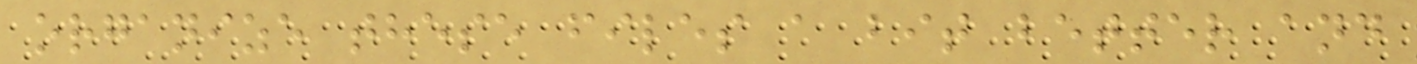organize these files a bit better and
